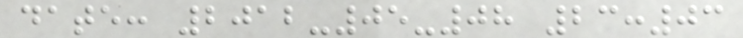date: 2012-05-08 23:03
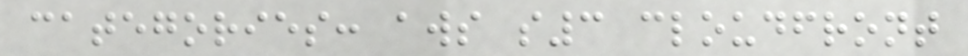categories: aws s3 cloudfront
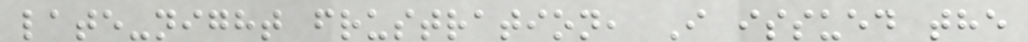late-night frustration, I issued the
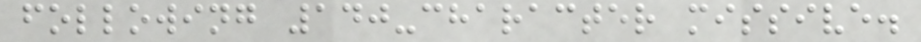following 140-character missive.
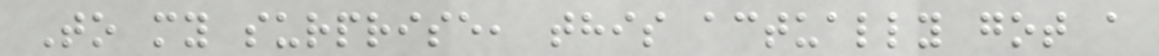To my surprise, this actually got a
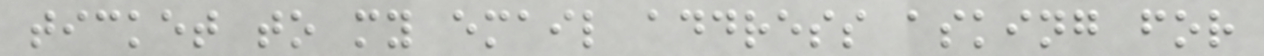ticket to my email address asking for
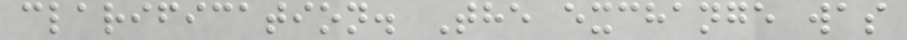clarification. The exchange was
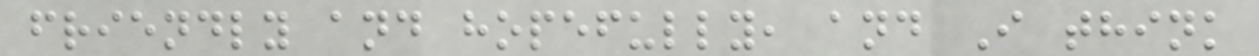friendly and hopefully, and I think
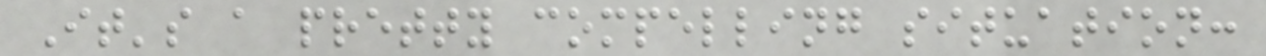It's a pretty compelling situation:
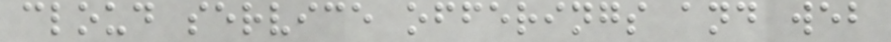cloud service offerings and web
